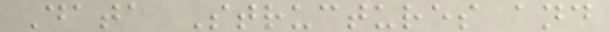Data Structures and
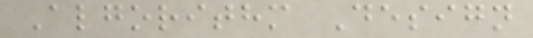Algorithm Design
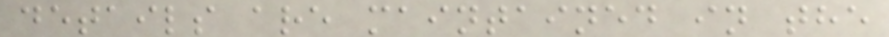details are maintained in the
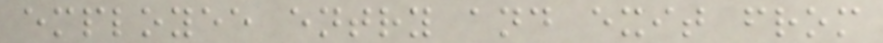employee entry and exit from
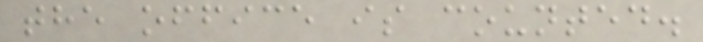the office is counted.
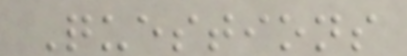Questions
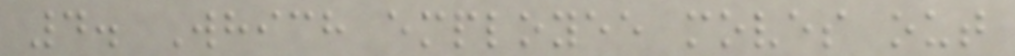4. Which employee moves out
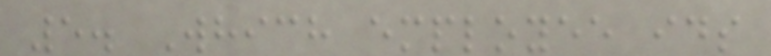5. Which employee ids
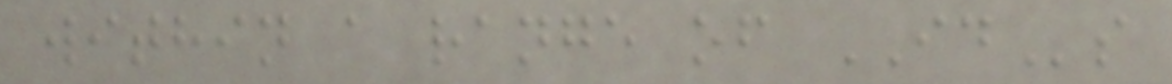within a range of IDs
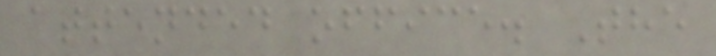attended office. The
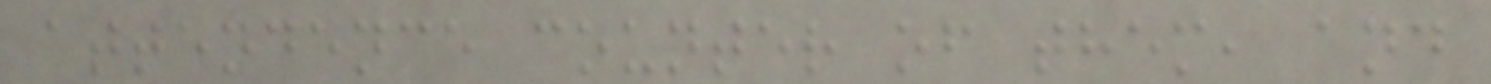attendence counter of them, and
